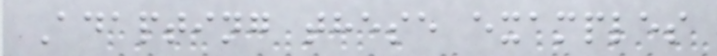Adapting these examples
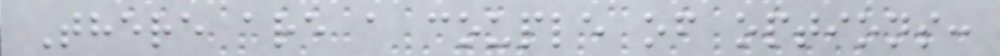There are a couple of options:
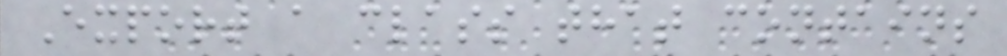Export a class that contains
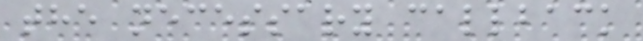the necessary callback
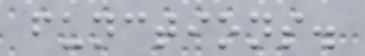functions.
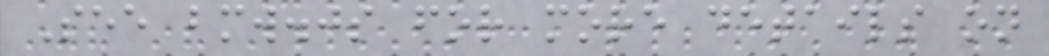See bmw.js for more details on
